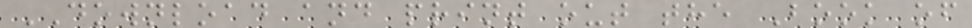DOWNLOAD and print out the Book of
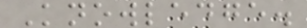Knowledge.
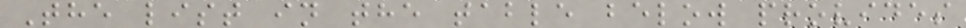The list in the table below provides
